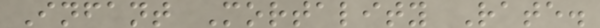Infant Mortality Rate.
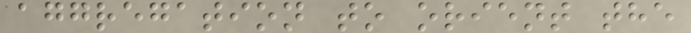aggregation to orient the
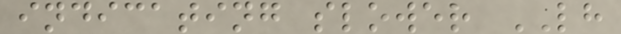indicating slower LH
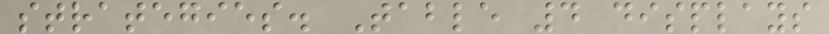strategies. Table 4 displays
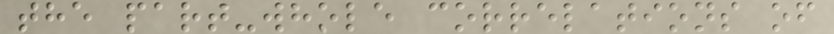the part-whole correlations of
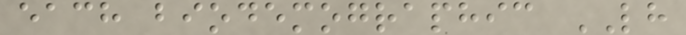each biodemographic LH
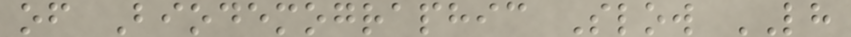of Biodemographic Slow LH
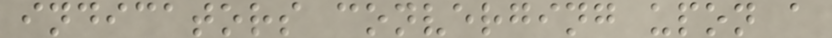indicators converging upon a
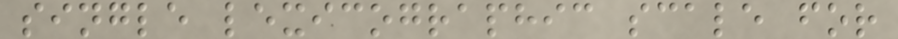single lexicographic scale for
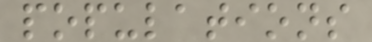populations
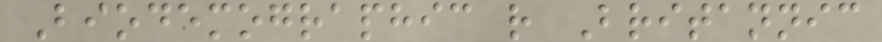Biodemographic r Britannic
